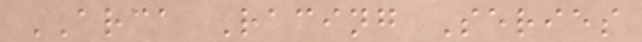ARCA Racing Series
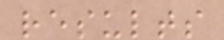results
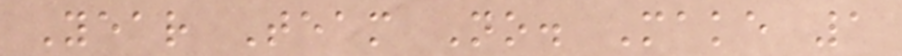Year Team No. Make 1
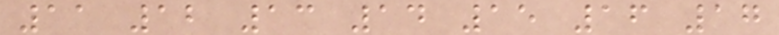11 12 13 14 15 16 17
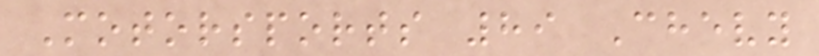Motorsports 89 Chevy
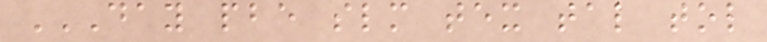DAY PBE SLM TEX TAL TOL
